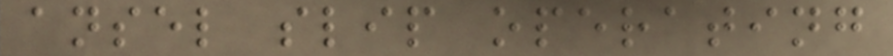ansel slip operating
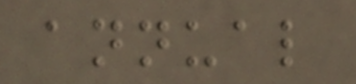annual
